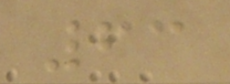63
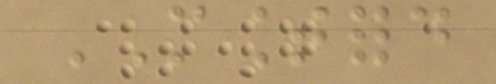MOUNTFORD
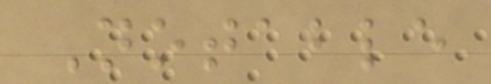Notable
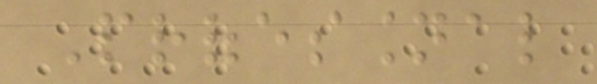Professional
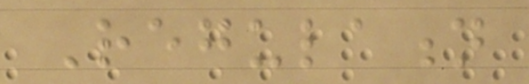Regulation
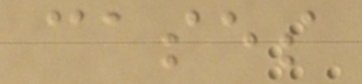cases
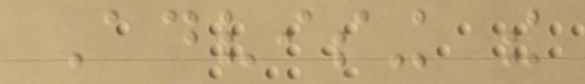Advising the
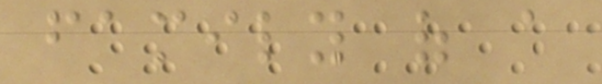family of a
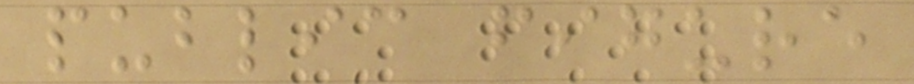public figure
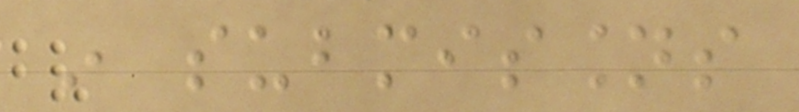in submissions
